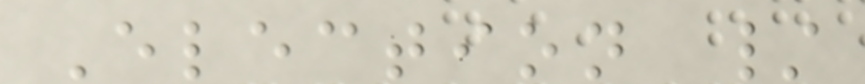Election /
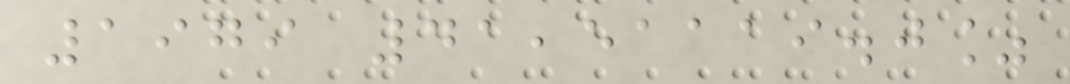1979 41,51119.0%
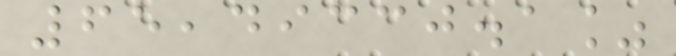65,49330.1%
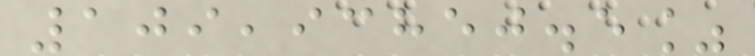109,93850.5%
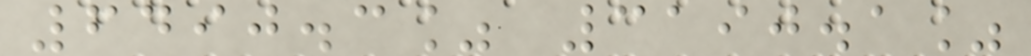6490.3% 3190.1%
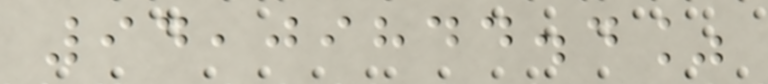94,09844.4%
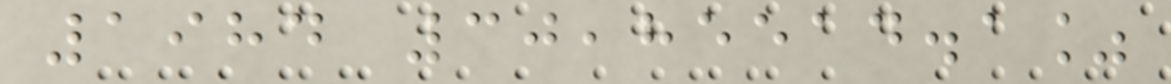1984 30,85514.1%
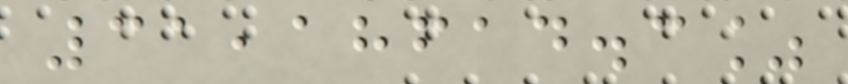31,18614.3%
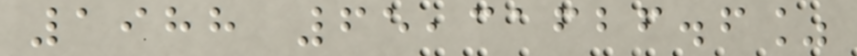1988 65,31626.6%
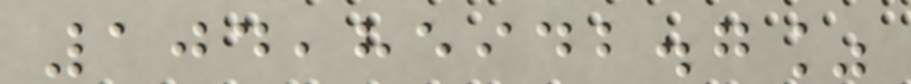104,85942.7%
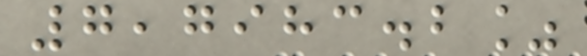7,7983.2%
